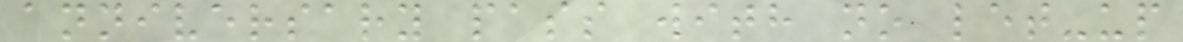anniversary pass with no let-up
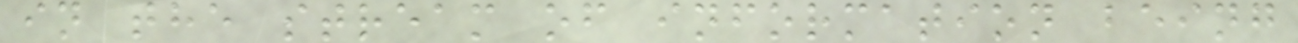in the stream of information being
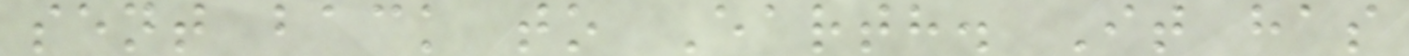sent back to Earth. It has
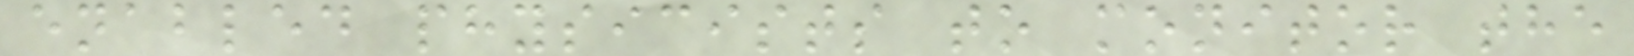enabled physicists to monitor the
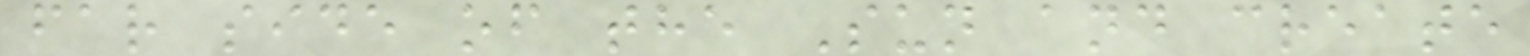far side of the Sun and create
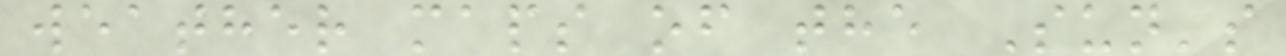weather maps of the Sun's
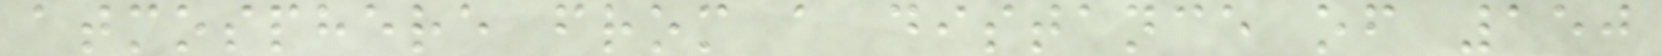atmosphere from a distance of 150
